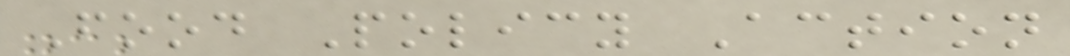Food Policy Action
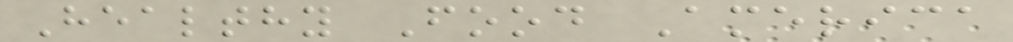Healthy Food America
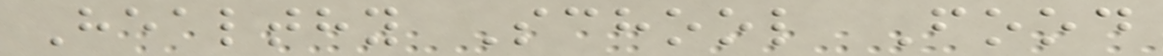Healthy School Food
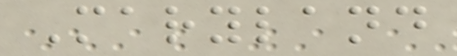Maryland
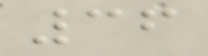36
